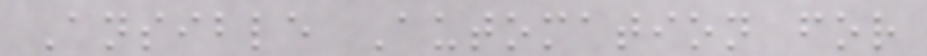Ansible Automation for
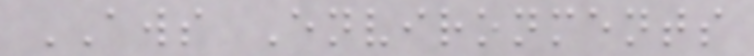AWS Environments
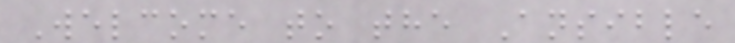Welcome to the Ansible
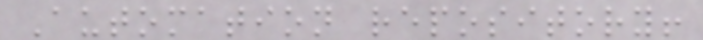Automation repository!
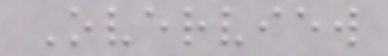Overview
